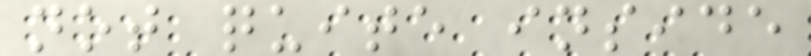not quite inside
